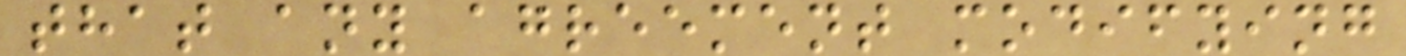that any agreement modifying
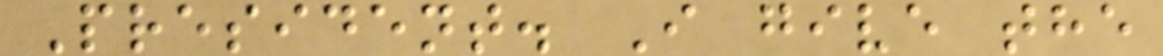President. I give the
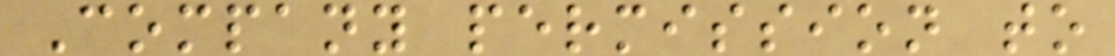Company permission to
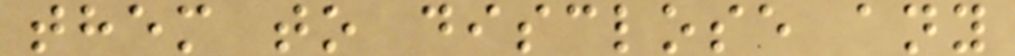them to disclose any
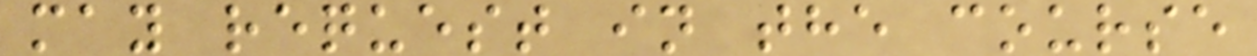may request in the course
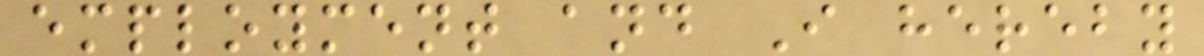employment and I hereby
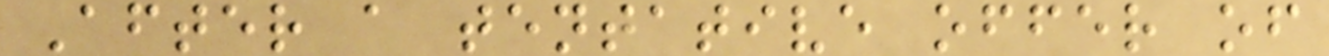After a tentative offer of
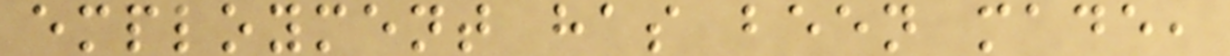employment has been made,
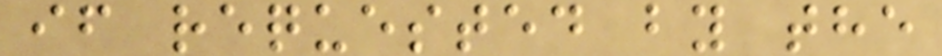if requested by the
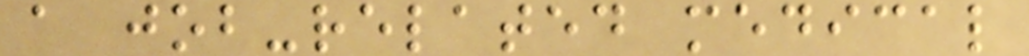a job-related medical
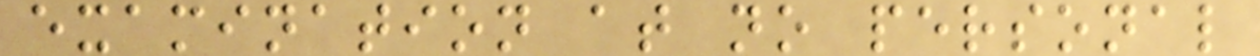examination at no personal
